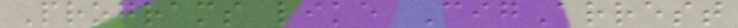Programs like CigArrest
